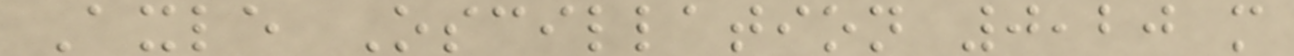Axle Oscillation 0,20 m
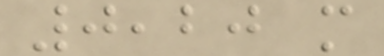0,20 m
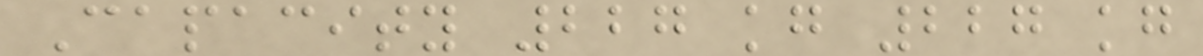Capacity 227 kg 227 kg
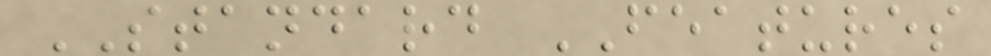STANDARD FEATURES
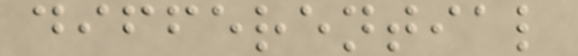differential
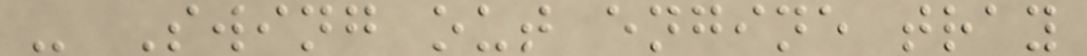- Swing out engine tray
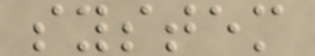system
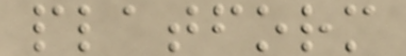platform
